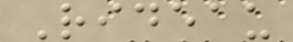Rideau
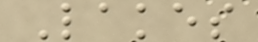Lakes
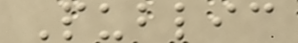Public
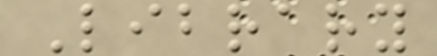Library
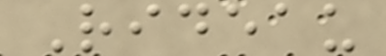Rideau
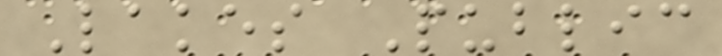Lakes Public
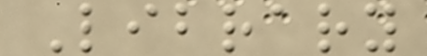Library
